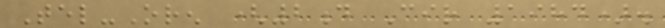Tel-Oren (2d Cir 1984).
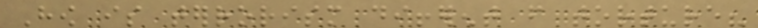How is terrorism different from torture?
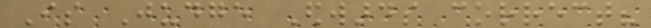Is Judge Edwards correct?
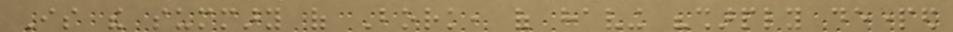Is the summary of Bork, of having "sharply departed
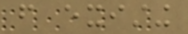from existing
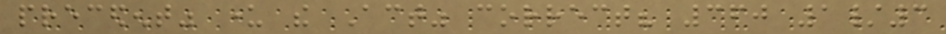precedent" under the Act" correct? 360 1/3
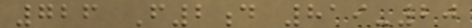726 F2d 819-20
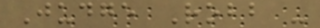Judge Robb -
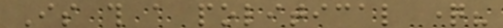Is this a political question?
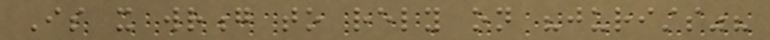Is it wrong to rely on "jurists"?
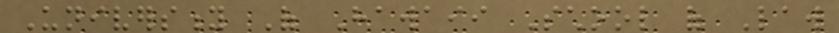University Of Hawaii School of Law
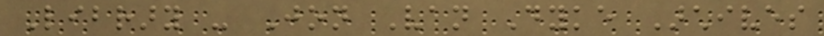Library - Jon Van Dyke Archives
